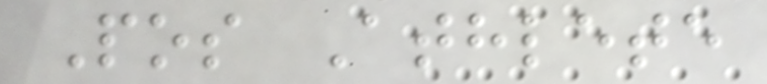Pos Athlete
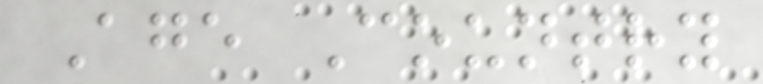Age Country
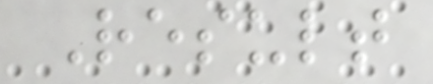Result
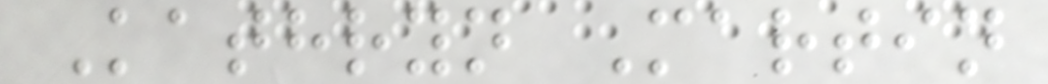Kathryn Martin
